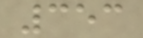353
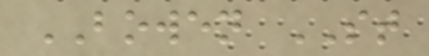BOWEN ST
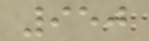950
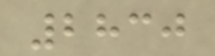2830
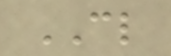CL
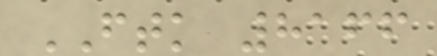FTK 8166
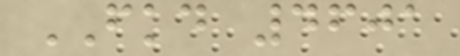FKD 4601
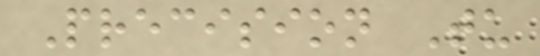Precision Tu
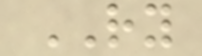RY
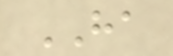HA
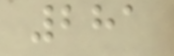281
